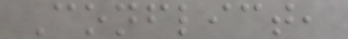Conflict,
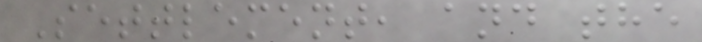Settlement, and the
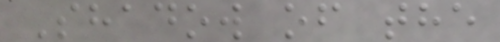Shadow of the
